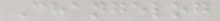Changelog
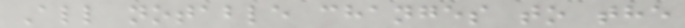All notable changes to the
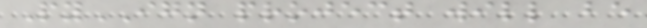PyIGN project will be
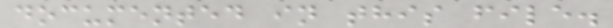documented in this file.
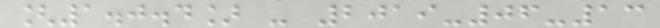[1.0.4] - 2019-06-13
